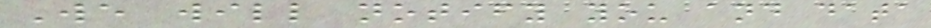We will notify you and data
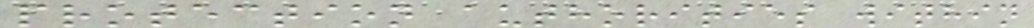protection authorities within
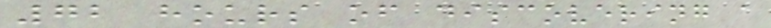72 hours of discovering a
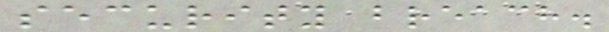security breach.
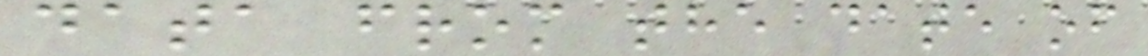data from the date of
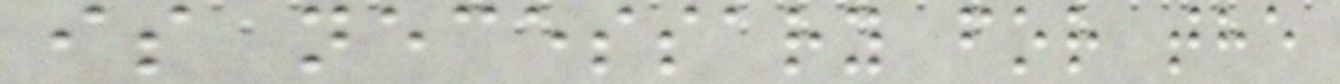is necessary for the
